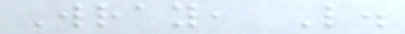Wray, L.
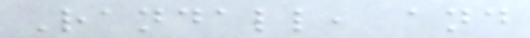Randall, and
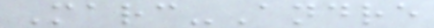Marc-Andre
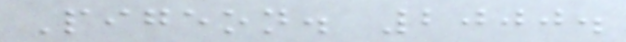Pigeon. 2000.
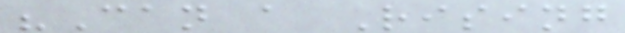"Can a Rising
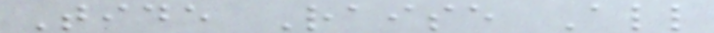Tide Raise All
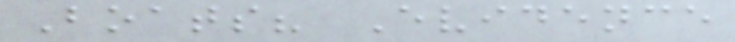Boats? Evidence
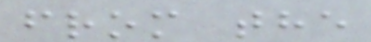from the
